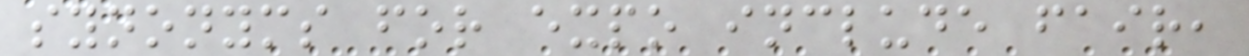synonyms for expo include fair,
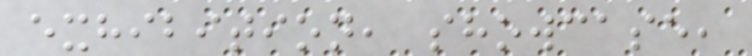exhibition, showcase,
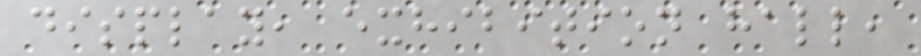display, exhibition hall,
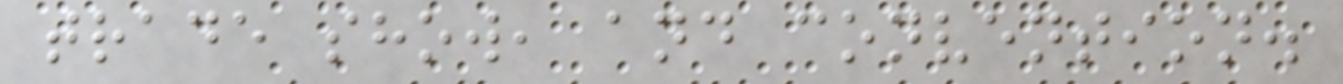trade show, and convention.
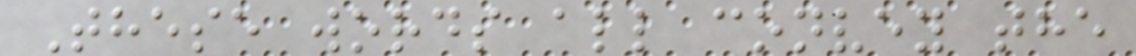These words all convey the
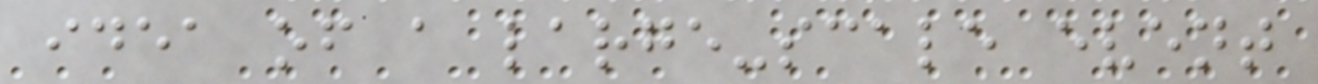idea of a large-scale event
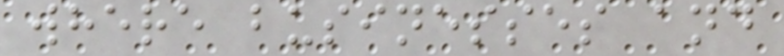where businesses and
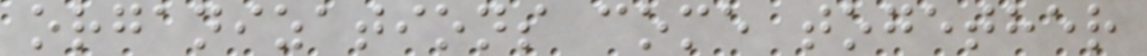organizations come together
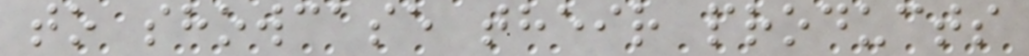to showcase their products
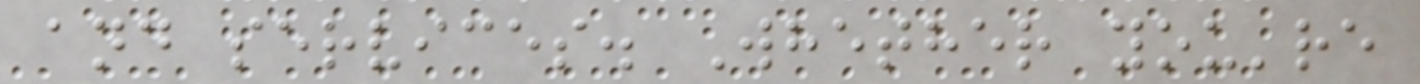and services. Whether you're
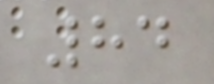84
